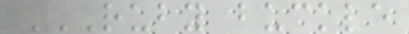RUBY BUCKLE
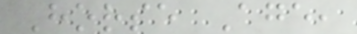Horse Age,
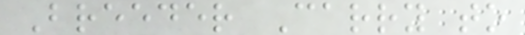Breeder Carry to
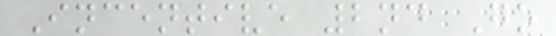Incentive 2nd Go
